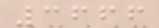3666
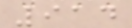914
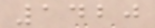1420
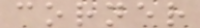corner
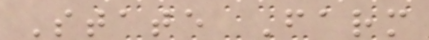State Farm
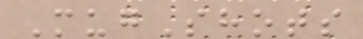MugShots
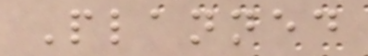Planned
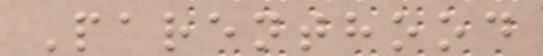Parenthood
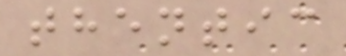thentic
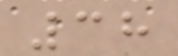38
